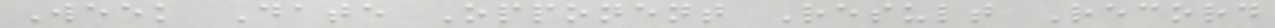Week Date Opponent Result Record
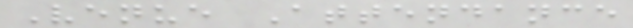Venue Attendance
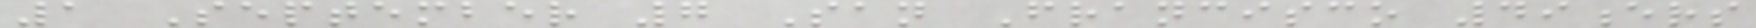1 September 7 San Francisco 49ers
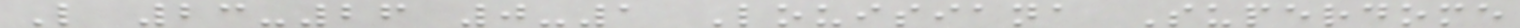L 23-26 0-1 Louisiana Superdome
